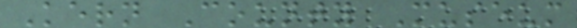Kern County Museum
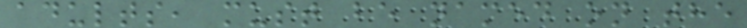adults, must be named on the
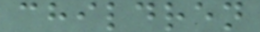children
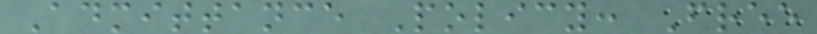Admittance Policy: Free
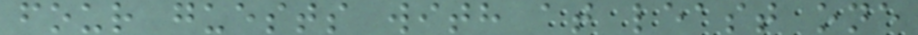four guests with at least one
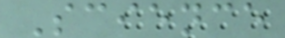Science
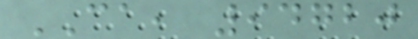CA, 94720
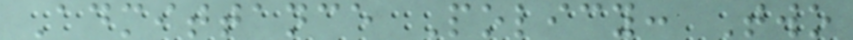Admittance Policy: Two
